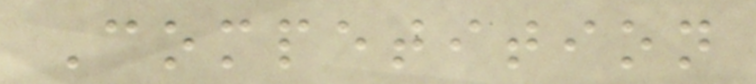Competition
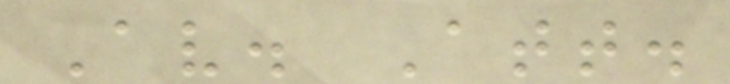Av. Att.
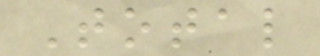Total
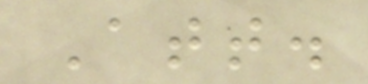Att.
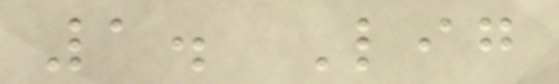1. Lig
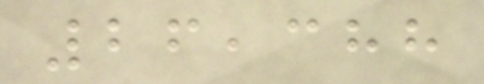26,388
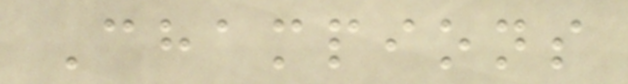Champions
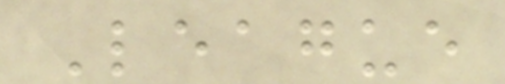League
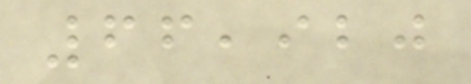66,920
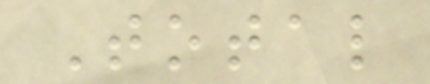Total
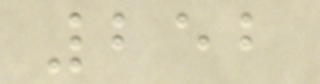252
